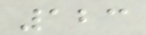123
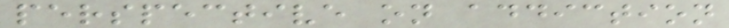perspective on addiction
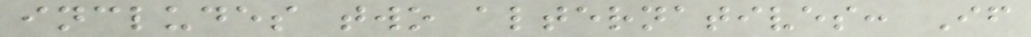includes two alternatives: If
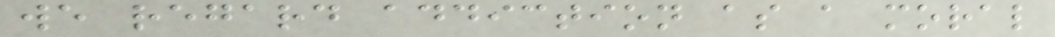we regard addiction as a moral
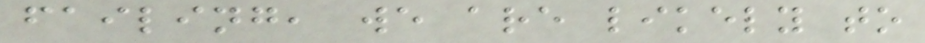failing, we are likely to
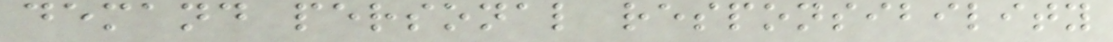demand personal responsibility
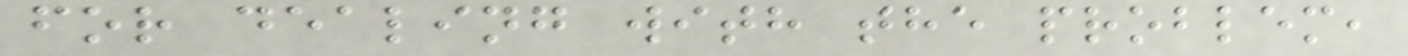for dealing with the problem,
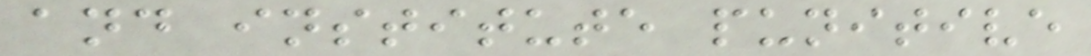and institute punitive
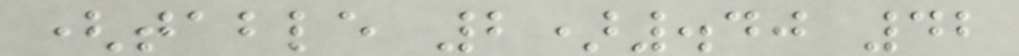(table 2).40 42
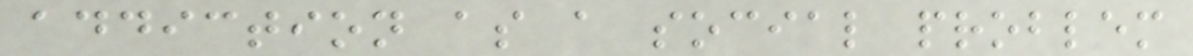addiction as a social problem
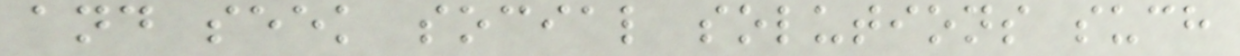and seek social solutions such
